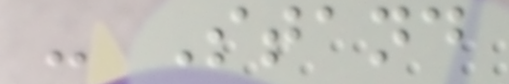- Stand
